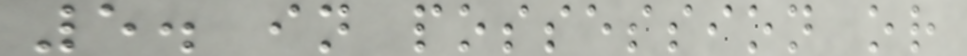5. in possession or
